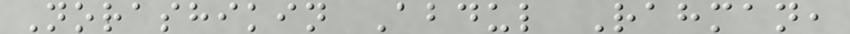Norashikin Abdul Rahman,
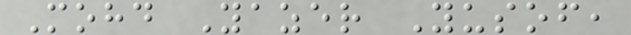Mohd Yazer Yusof,
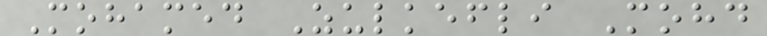Mohamed Zulkefli Mohd
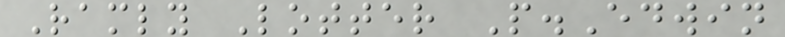Ramly Lotter P.Edwin
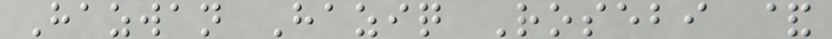Hazwan Haziq Rosebi &
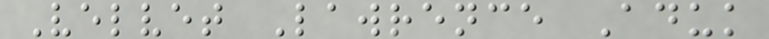Velvet Lawrence Aduk
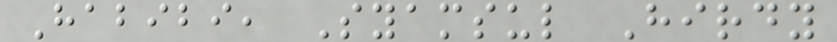Habibi, Syamsul Hirdy
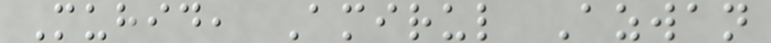Muhid, Amirul Azwan
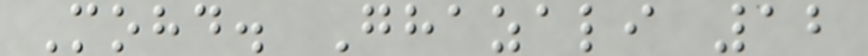Mohd. Ghazali 12
